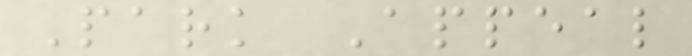Park Appeal
